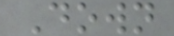Down
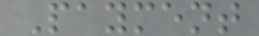Payment
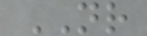NR
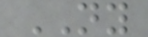NY
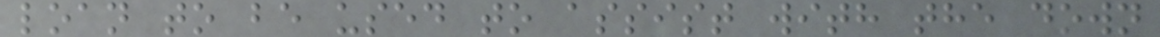loan to be used to assist with the down
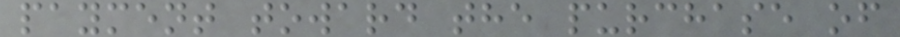payment toward the purchase of
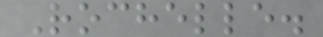Rochelle.
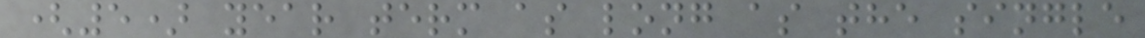(5) year term as long as the single
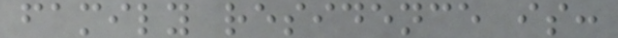family residence is:
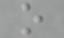o
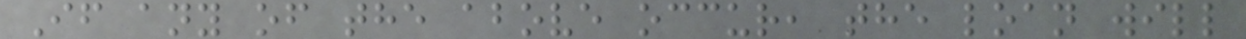If any of the above occur, the loan will
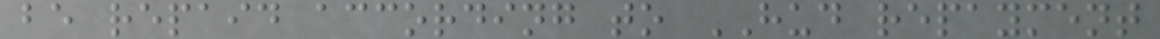be repaid according to HUD repayment
